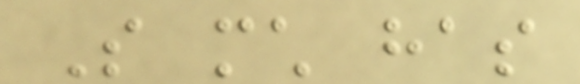So much has
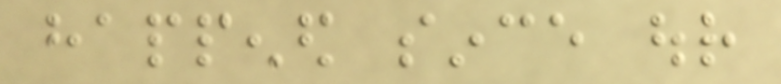happened since our
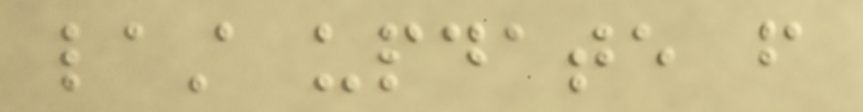last update from
